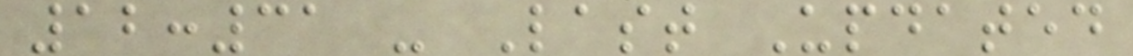12:31 - Last Updated
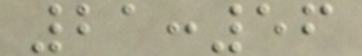21:56
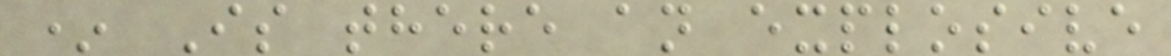* Is there an explosive
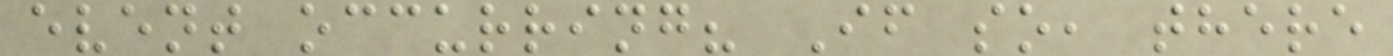event occurring? If so, there
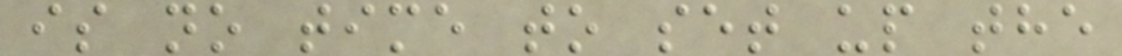is no time to set up the
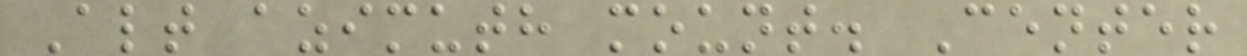Alt azimuth mount. Center
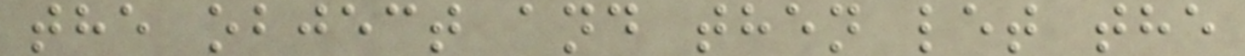the object and then let the
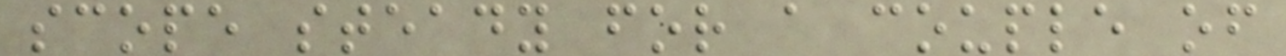scope steady for a couple of
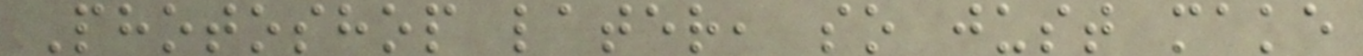Photoshop later, so just make
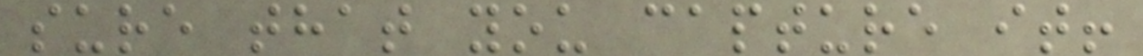sure that you capture it!
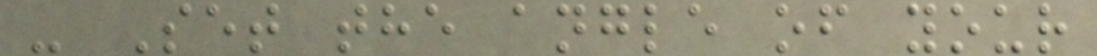- Set the angle of your
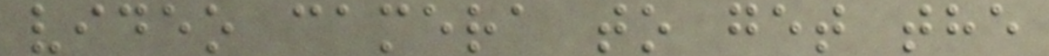video camera to get the
